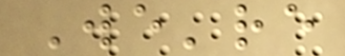We're
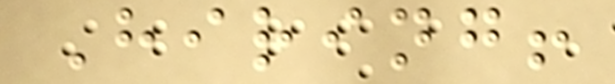Hiring!
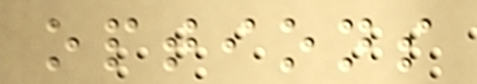options
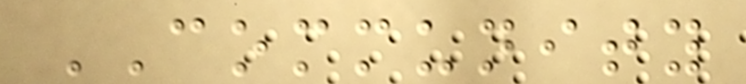COMMUNITY
